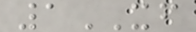1XF
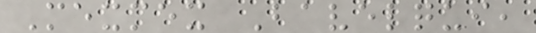Mexmex Bavelqui,
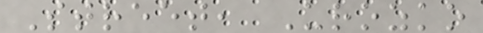Street, Urozko
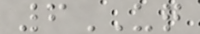6UQ
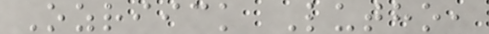Ozriick Lutho,
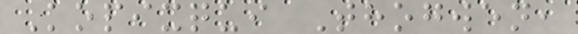Kopixqui Thogwen,
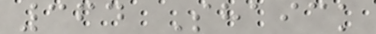364 Shaick
